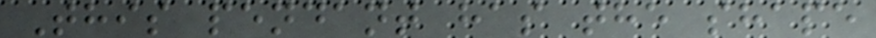This pendant has the shape
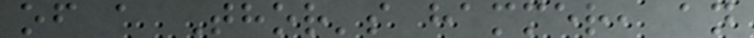of a Thor's hammer, an
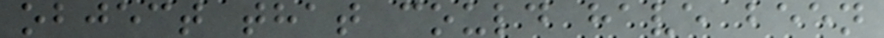object that could have been
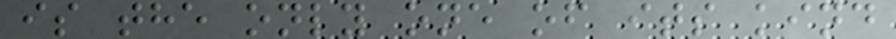is the only one of its kind
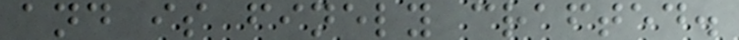and is finely crafted.
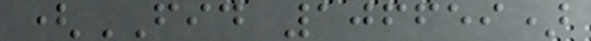(FID 106659)
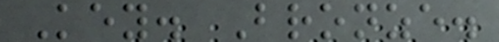Key. Bronze.
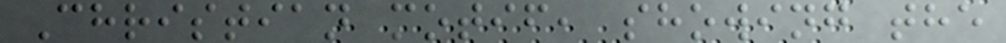Christian motif, showing the
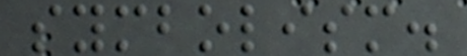symbolism.
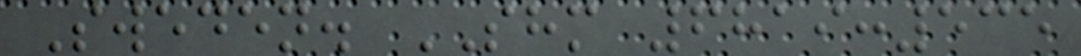Sweden. SHM 6819:535
